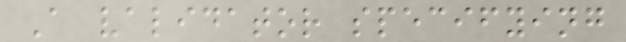A validator specifying
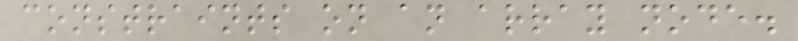constraints on an array node.
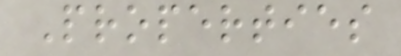Properties
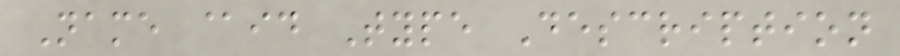Name @id Type Description
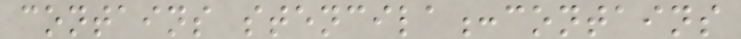contains stencila:contains
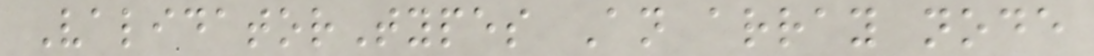ValidatorTypes An array node
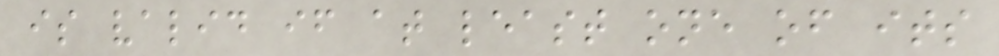is valid if at least one of its
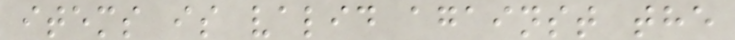items is valid against the
